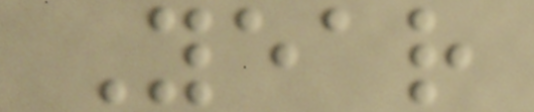Year
